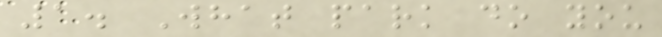1. What park do you
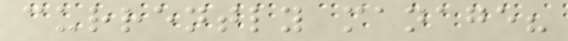currently manage?
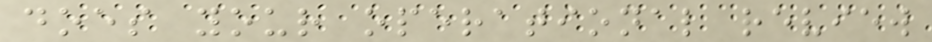does your operational review
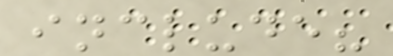include?
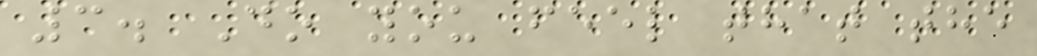3. Do you feel that the
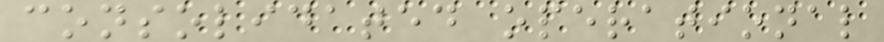consolidated operational
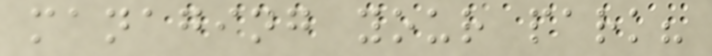managing your park?
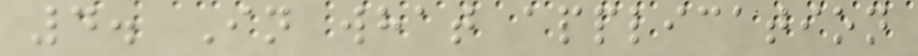4. In what application
